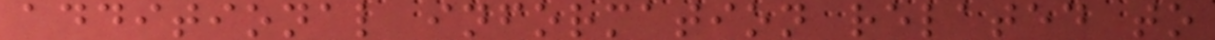additional information related to
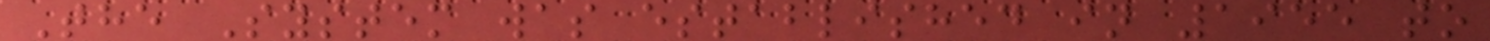The System was established in 1955 to
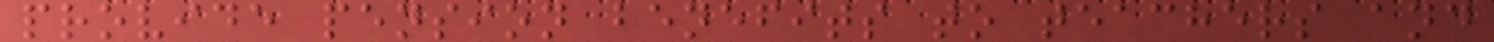provide pension benefits to teachers and
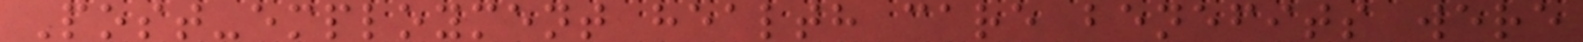Post-employment health care benefits were
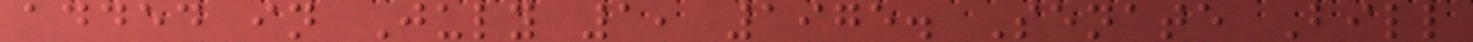added in July 1, 1975. Senate Bill
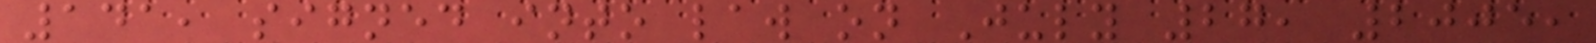141, signed into law on July 27, 2005,
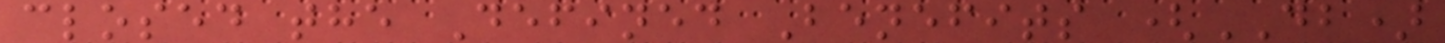closed the Defined Benefits (DB)
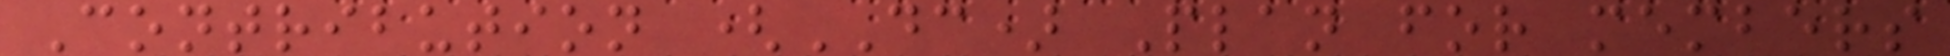Contribution (DC) Plan for members
